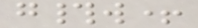g#w+
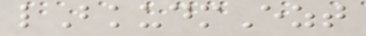lBkudmEzt
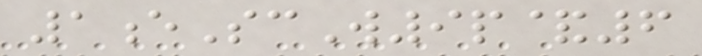1eScW9p&6
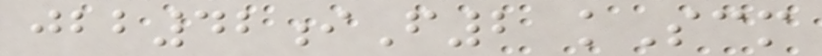jbb42iF2 kScm
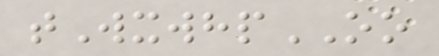tWxwhpOO
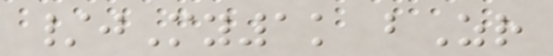/jMy1k bZr
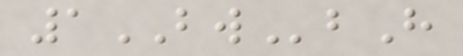1BWbH
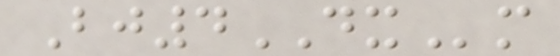Bj4DXm
